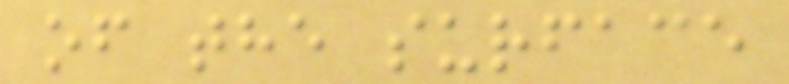of the surface
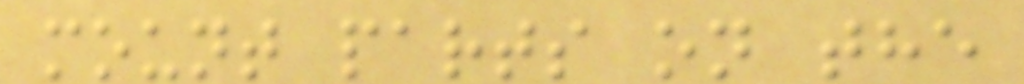mount parts on the
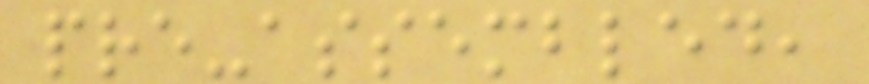pre-assembled,
